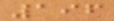196
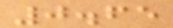0.65
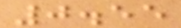0.55
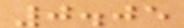0.05
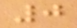0
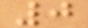0
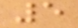5
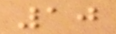10
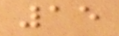15
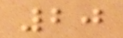20
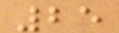25
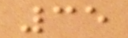35
